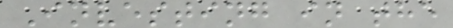Investing in the
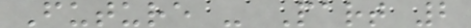Future - Part 2
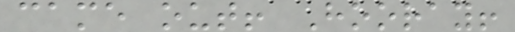came out! Hooray!
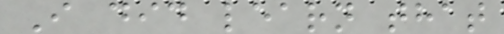I did learn that
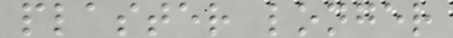plaster longer
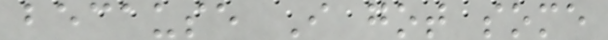because I got some
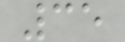35
